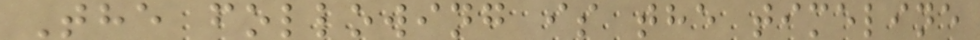The following is the timeline
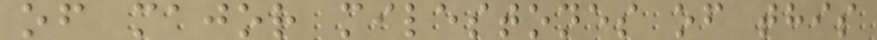of major milestones of this
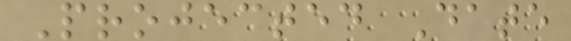Projected Date
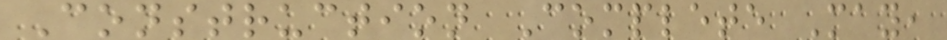Construction Complete May,
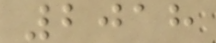2018
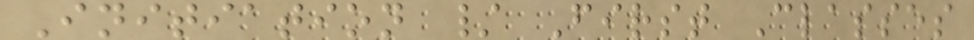Initiation / First Classes
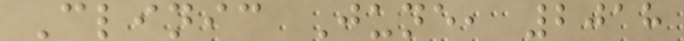Clinic June, 2018
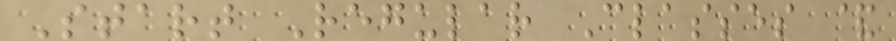Start Regular Classes &
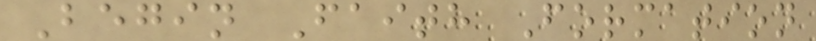Begin Faith Formation
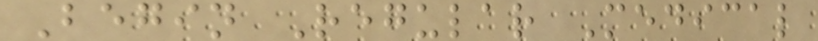Begin Regular Medical
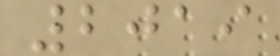2019
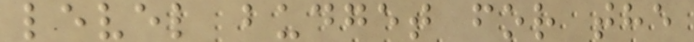level budget for the
